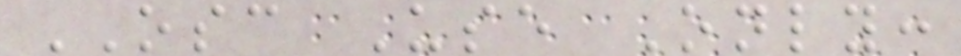OSC Use Only:
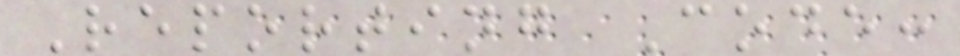Reporting Code:
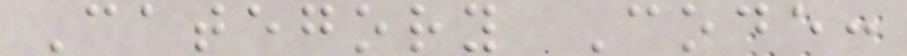Category Code:
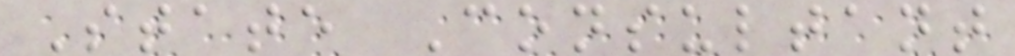State Consultant
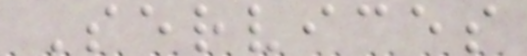Services
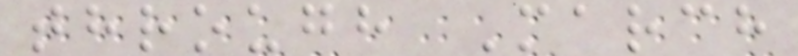through March
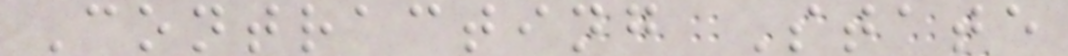Contracting State
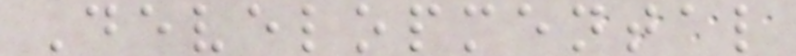Developmental
